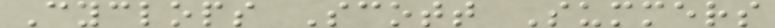Cyclops Scott Summers
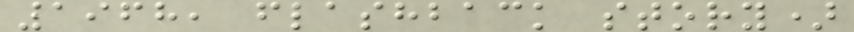1968, flashback story)
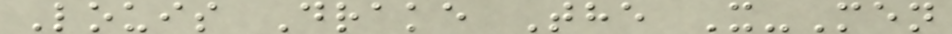Louis Drake The X-Men
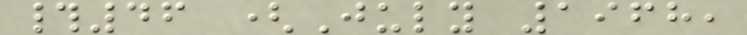#46 (July 1968,
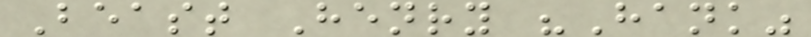Beast Henry "Hank"
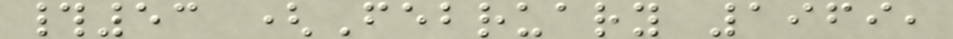#53 (February 1969,
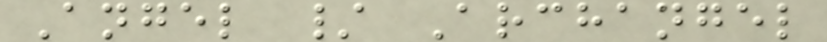Angel / Archangel
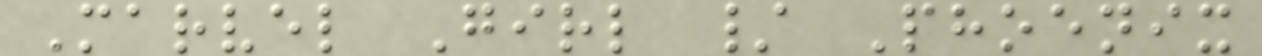Marvel Girl / Phoenix
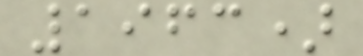1963)
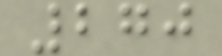270
